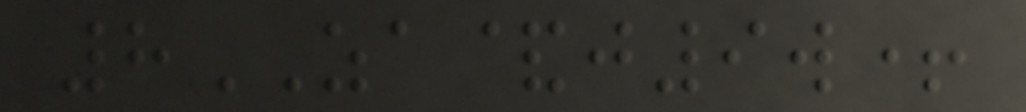8ZA&j9w+
